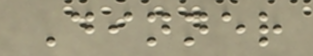Dinner
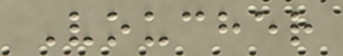Voucher
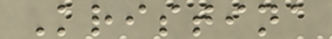Kristina
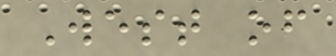West of
